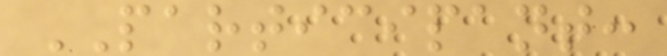PARTICIPANT:
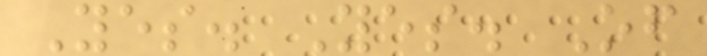Yes. Yes. Of
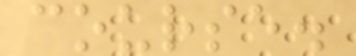course.
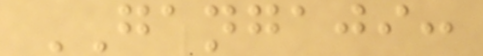GANGAJI:
